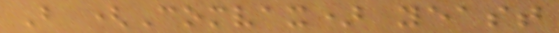B (Comvax) yeast
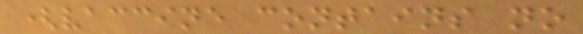(vaccine contains no
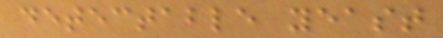detectable yeast
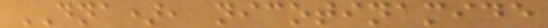DNA), nicotinamide
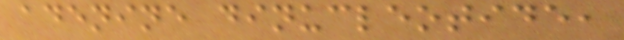adenine dinucleotide,
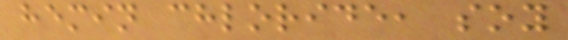hemin chloride, soy
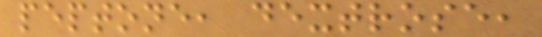peptone, dextrose,
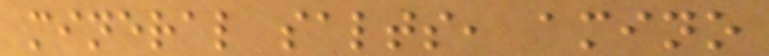mineral salts, amino
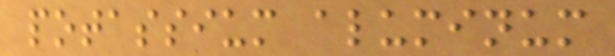potassium aluminum
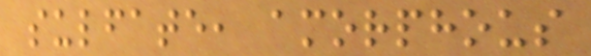sulfate, amorphous
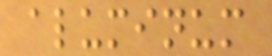aluminum
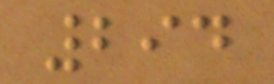294
